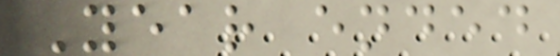Year ended
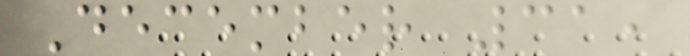December 31,
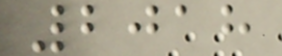2018
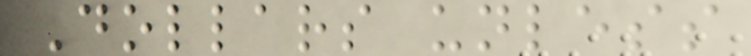Dollars unless
